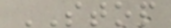STOP
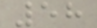58
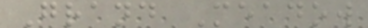Grand Meadow
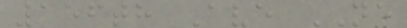156th Ave NE
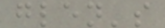glen's
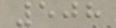508
